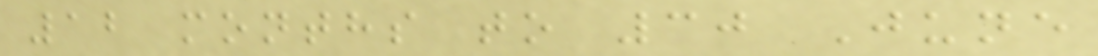12 months to 30 June
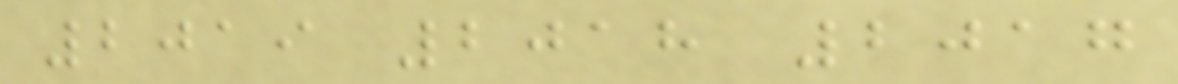2019 2018 2017
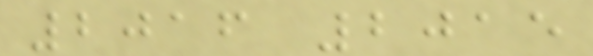2016 2015
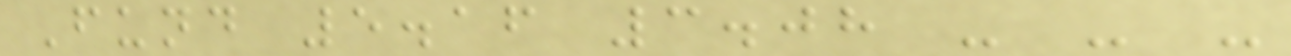Fund 5.16 3.08 - - -
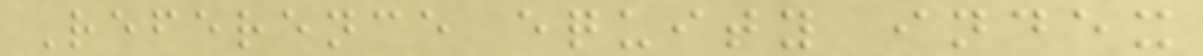Reference equity index
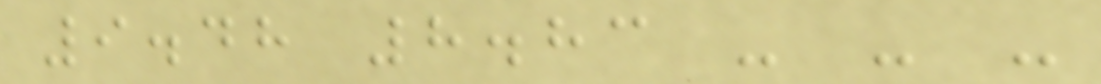9.48 8.83 - - -
